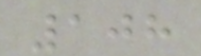108
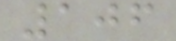106
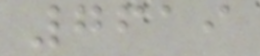7619
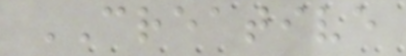CREATIVE
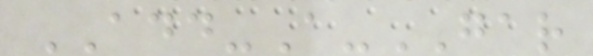ADD-A-GAR
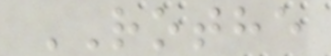ROTHE
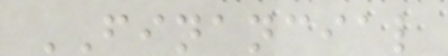FINANCIAL
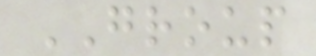GROUP
